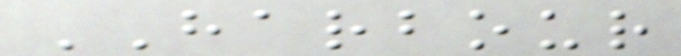HARBOUR
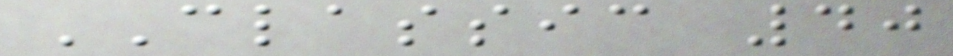CLASSIC 40
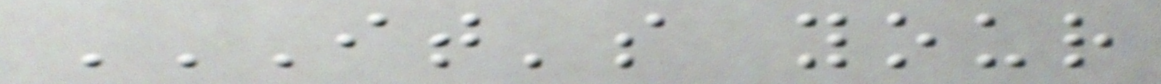IT'S YOUR
